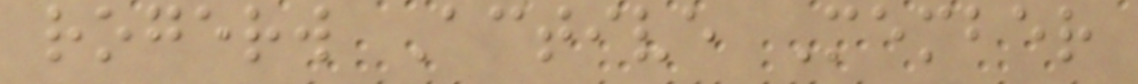rogerw Active Member
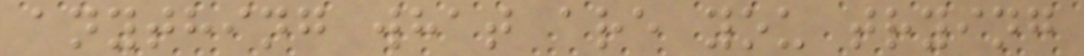anything what are you trying
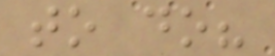to do?
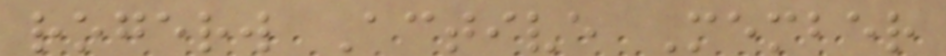rogerw Active Member
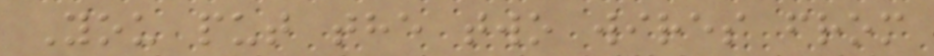You put the two wires from
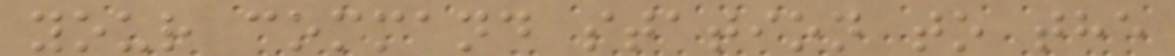your command station to the
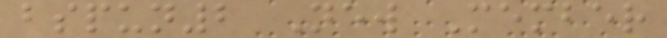bspun2 New Member
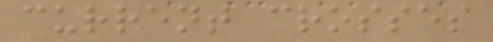current crosses
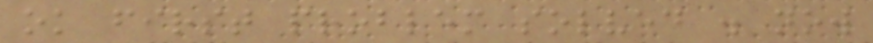ok first problem solved . now
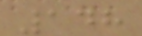148
